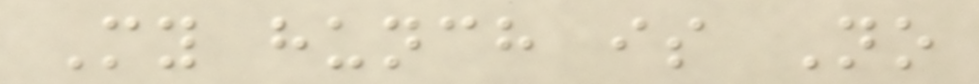My hunch is No
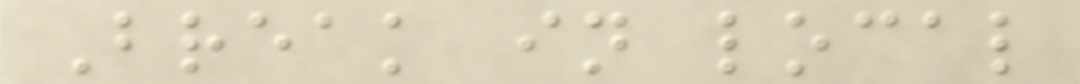Break in local
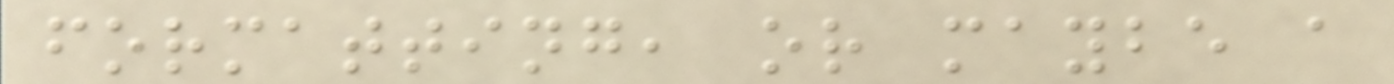formatting, or maybe a
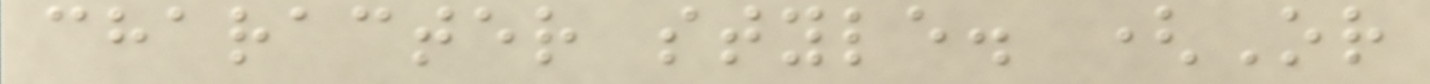character style. (Or
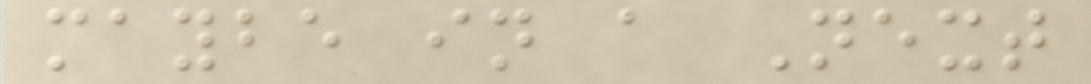maybe in a Next
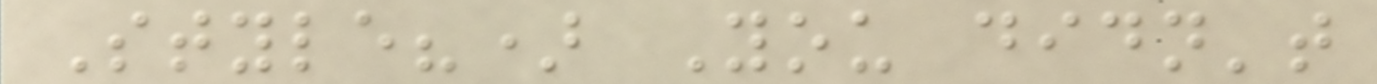Style?) You didn't
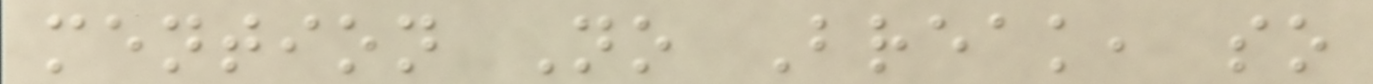mention No Break, so
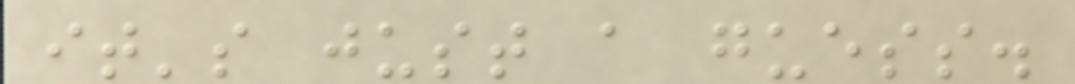it's just a guess.
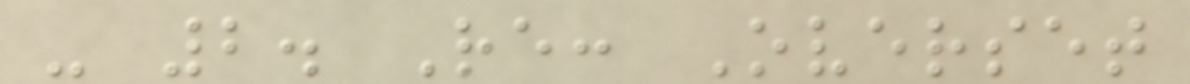- 2. Re: Overset
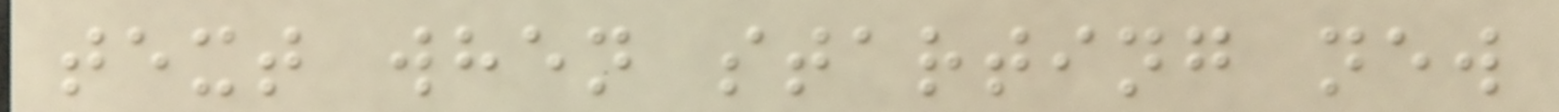text when starting new
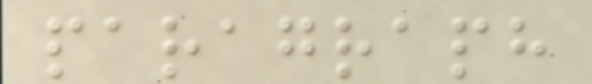paragraph
